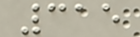315
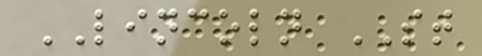LINCOLN ST
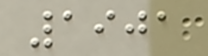1901
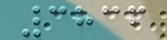3836
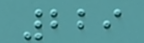229
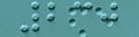230
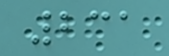231
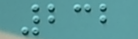232
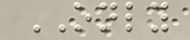ONLY
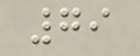79
